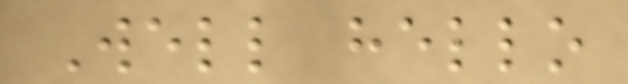Well hello
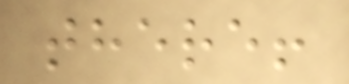there!
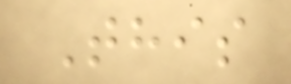This
